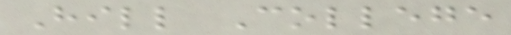Hill College
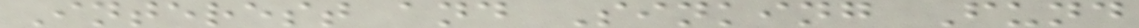Interest and Sinking Fund
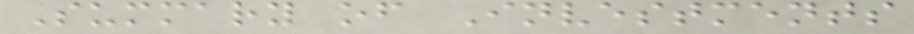Summary of Investments
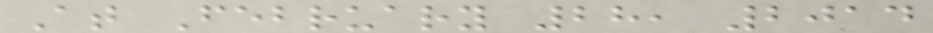At February 28, 2014
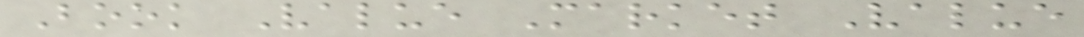Book Value Market Value
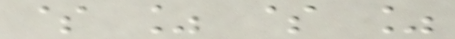$ % $ %
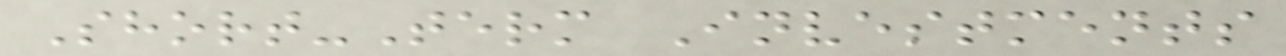Short-Term Investments
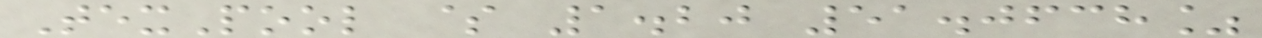TexPool $ 1.20 51.0638%
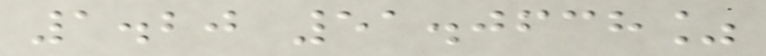1.20 51.0638%
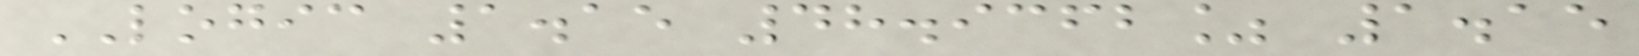LOGIC 1.15 48.9362% 1.15
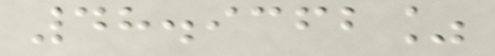48.9362%
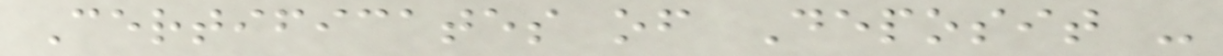Certificates of Deposit -
